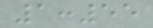1:55
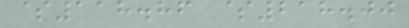$118.86 $218.00
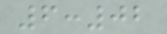6:02
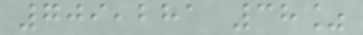709,281 38%
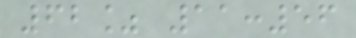62% 11:56
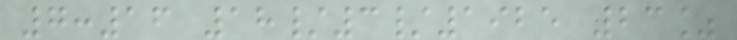7:16 18/3/1925 23%
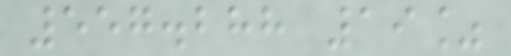557.288 19%
